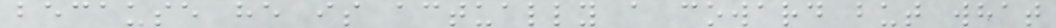because he is actually a coward but what
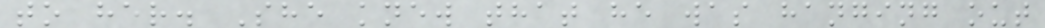to her. She knew that he was hanging out
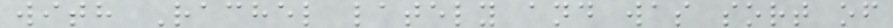with Rachel lately and was sort of
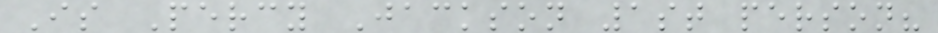Is Percy Jackson 1st person?
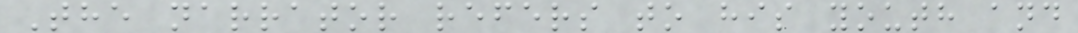The narrator refers to his youth and
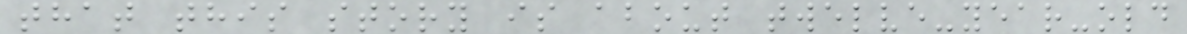that this story is about twelve-year-old
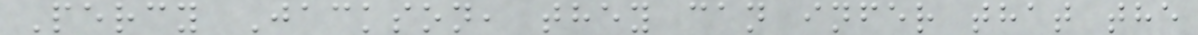Percy Jackson, they can infer that the
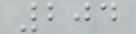204
